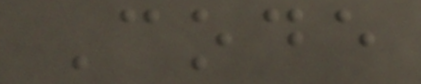Code
